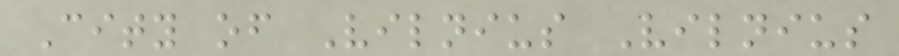City of Vilnius Vilnius
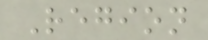Region
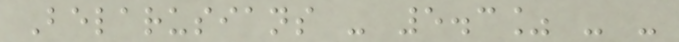Belarusians - 5.3% - -
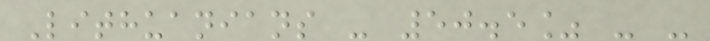Lithuanians - 50.5% - -
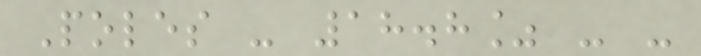Poles - 18.8% - -
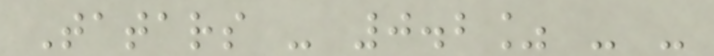Tatars - 0.2% - -
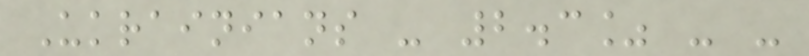Ukrainians - 2.3% - -
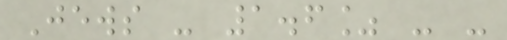Jews - 1.6% - -
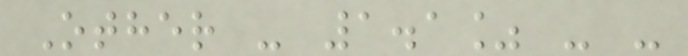Other - 1.1% - -
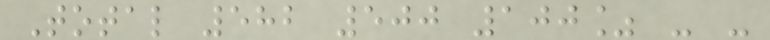Total 582 500 100% - -
